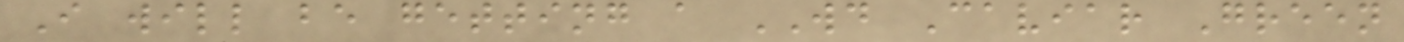I will be getting a WD Caviar Green
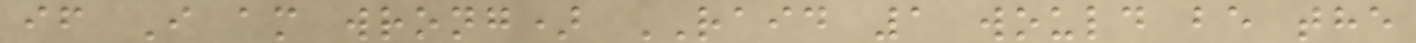if I am wrong) RAID 1 would be the
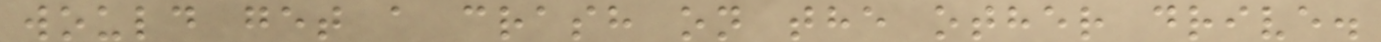would get a crash on the other drive.
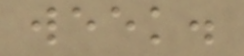week.
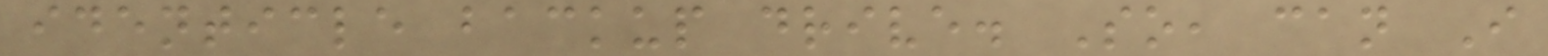identicle backup drive. So, can I
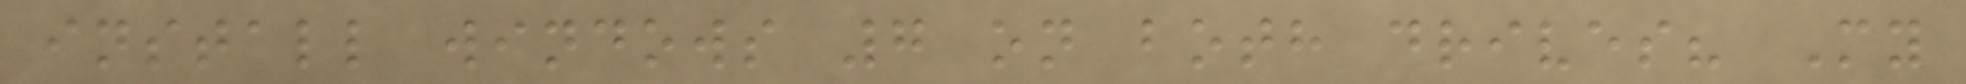install windows 7 on both drives? My
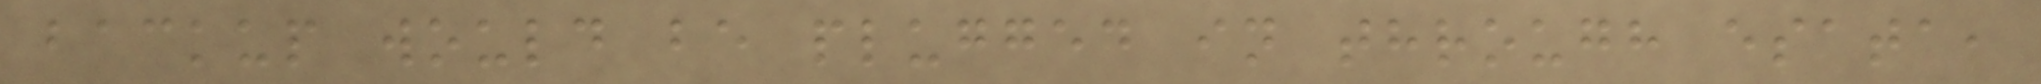backup would be plugged in through esata,
